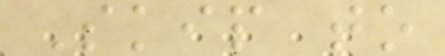Skip to
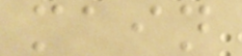main
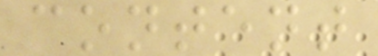content
